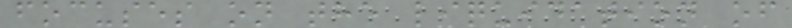focuses on the liquidation of
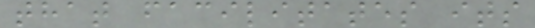that facilitates its
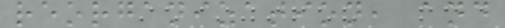reorganization, and
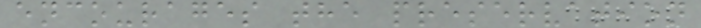encourages the preservation
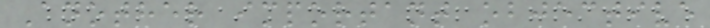Another important objective
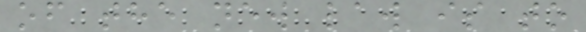of the new law is to
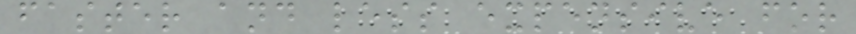faster and less expensive for
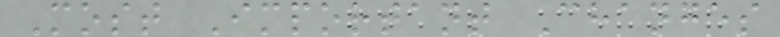Most Important Changes
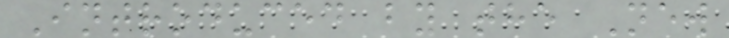Introduced by the New
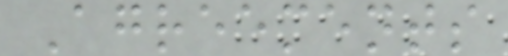Agreements
